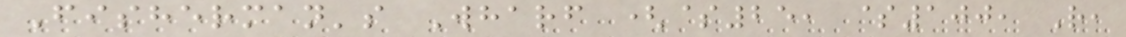Fisherman's Wharf ($25, $100, R,
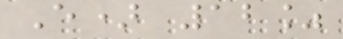E) 12%
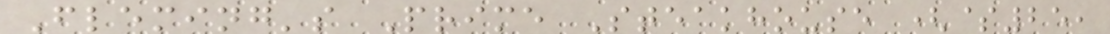Fleming's Prime Steakhouse ($25,
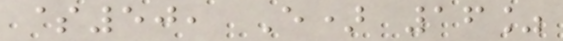$50, E) 16%
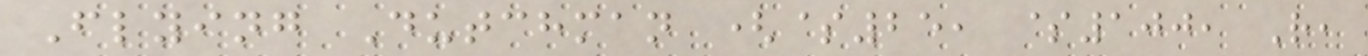Flying Dutchman ($25, $100, R,
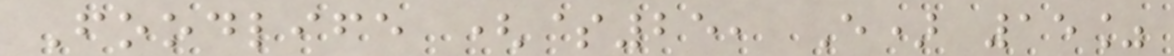Foodlife ($25, E) 15%
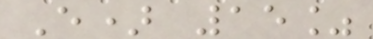E) 15%
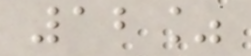12%
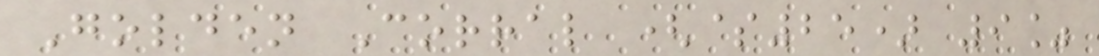Golden Corral ($25) 9%
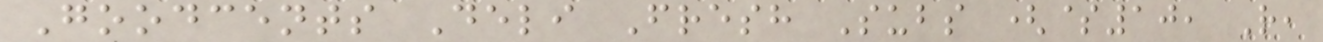Goodcents Deli Fresh Subs ($10, R,
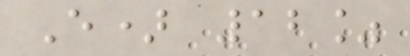E) 12%
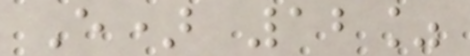E) 12%
